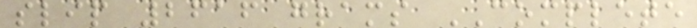slip 2616 grams COMPLETE
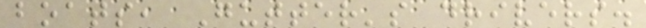boats, Gutter's drivers.
